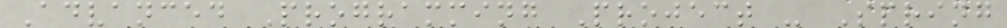Advanced Programming Project - Spring
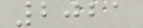2021
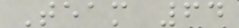Team 64
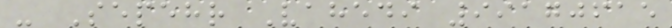- Sepehr Vahedi 99170615
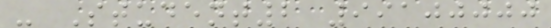- Student2 99100000
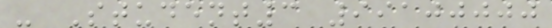- Student3 99100000
